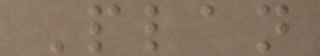Plan
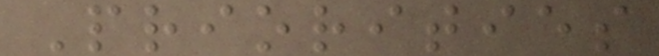Priorities
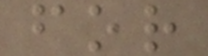for
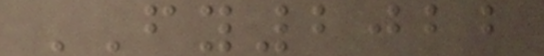FY2022
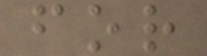for
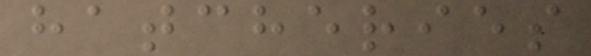hatcheries
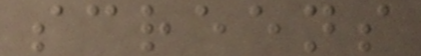screens
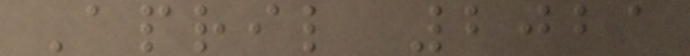April 2021
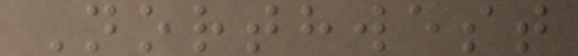Northwest
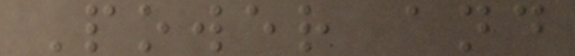Power and
